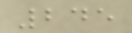245
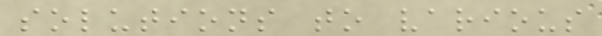solutions to various
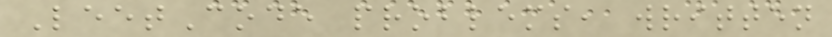LeetCode problems, written
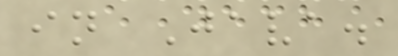in Java.
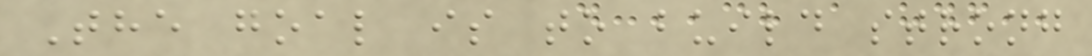The goal is to build strong
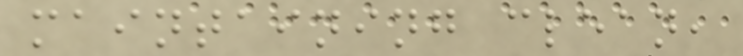maintaining clean,
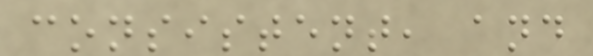consistent, and
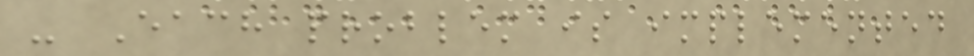- Each problem is implemented
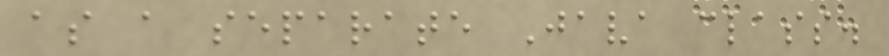as a separate Java class.
